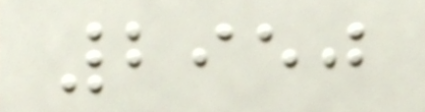2950
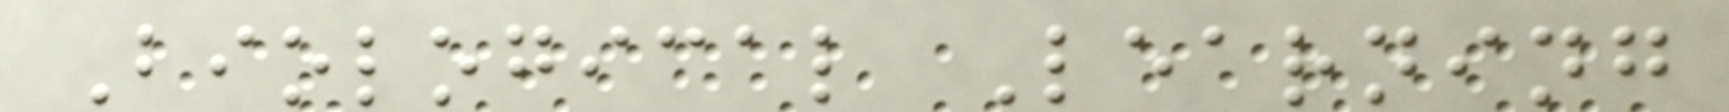Biological Learning
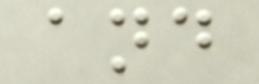and
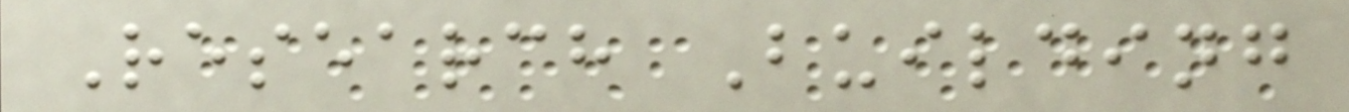Research Building
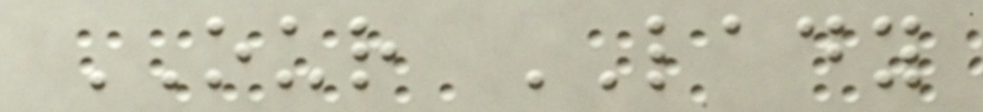OUR LADY
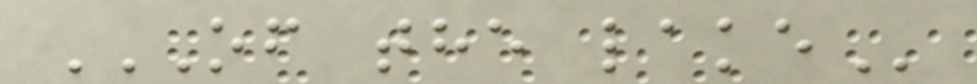OF THE LAKE
